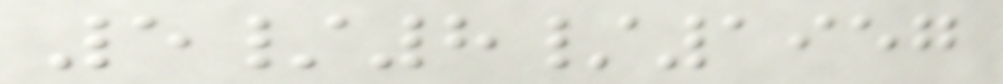5/8/1957
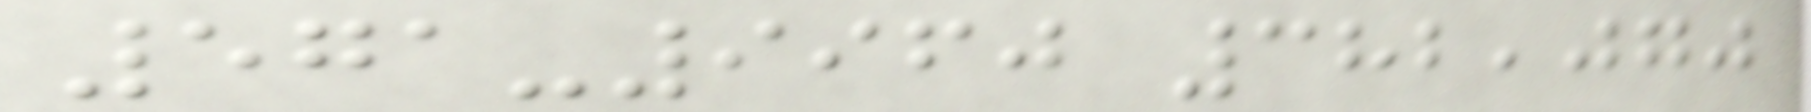571-9960 382,070
